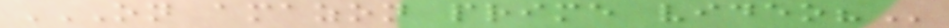ON AMAZON PRIME VIDEO?
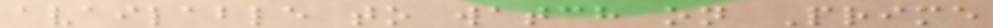available to watch on Prime
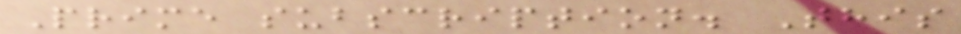Prime subscription. This
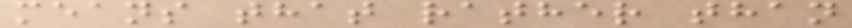means that rather than
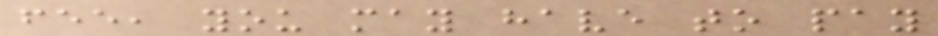fee, you may have to pay
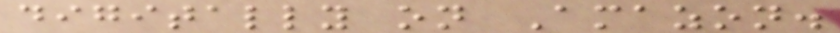digitally on Amazon.
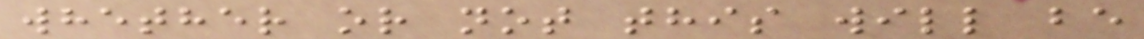whether or not this will be
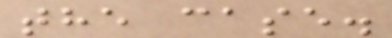the case.
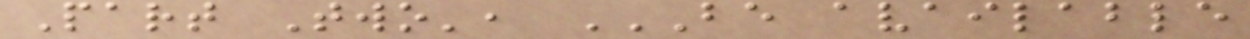Part Two', BE AVAILABLE
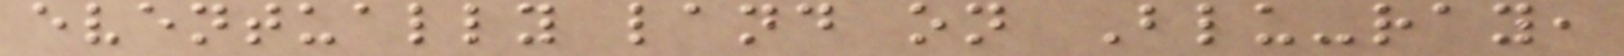eventually land on Blu-ray,
